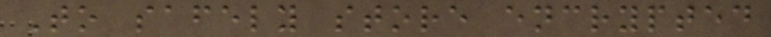To safely store encrypted
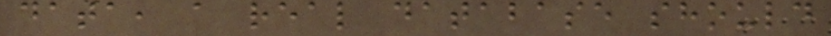data, a real database should
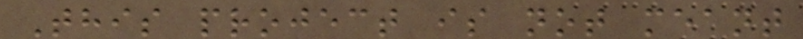This project is not meant
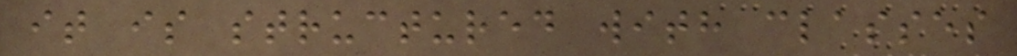it is structured with classes
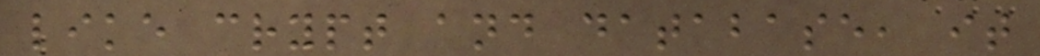like crypt and database, it
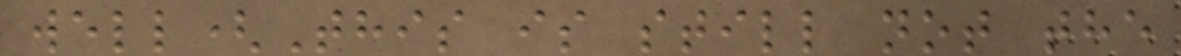well(This is still not the
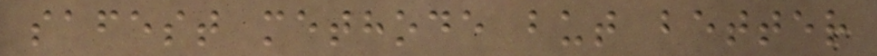safest methode but better
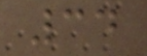34
